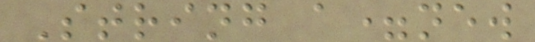String a=new
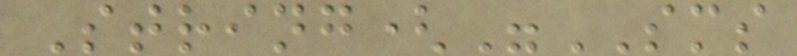String("SMS
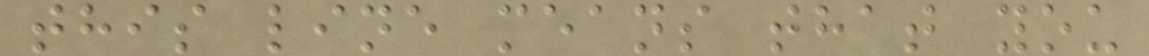this line means that you
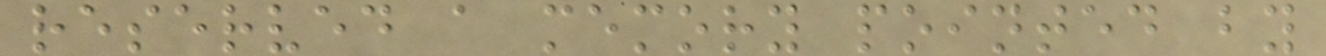reserved a memory pointed by
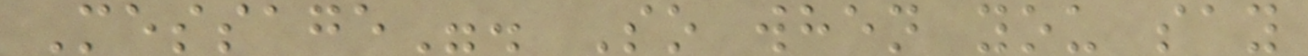Message". So when you say
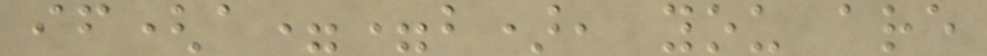if(a==b), you are
